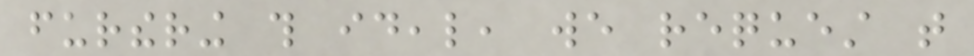furthering this ideal, we request that
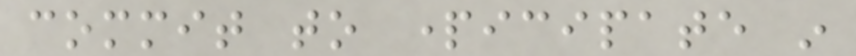commit to participate in
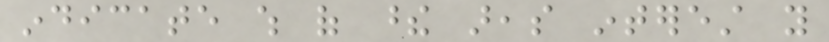indicate which of these areas interest you
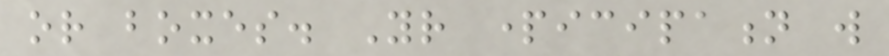or boxes. Your participation will
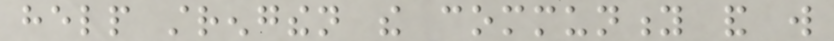help strengthen the community and will
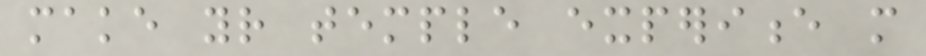make your temple experience more
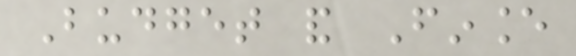Budget and Finance
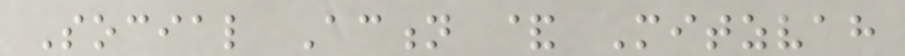Social Action & Mitzvah
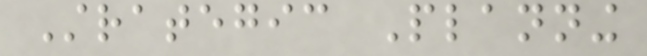Strategic Planning
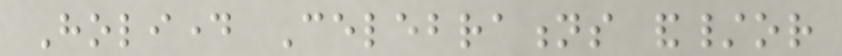Holiday Celebrations and/or
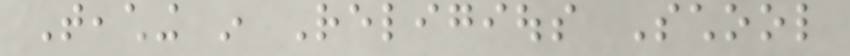Teaching in Religious School
